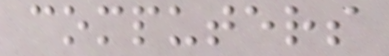computers
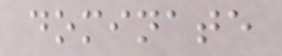dominate
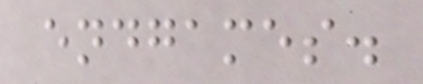endgames.
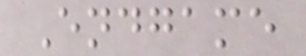Endgame
